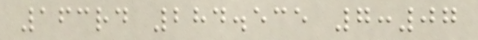163rd 284.535 7:07
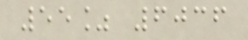55% 6036
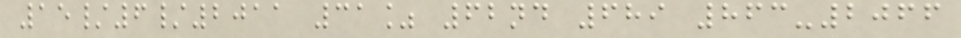15/6/2011 31% 62nd 689 863-2066
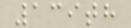139th
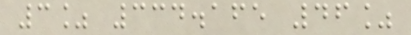3% 334.165 46%
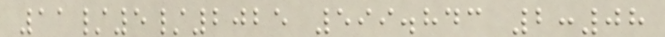11/5/2025 599.843 2:08
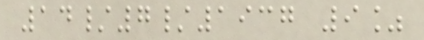14/7/1937 9%
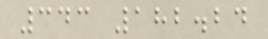343 182.24
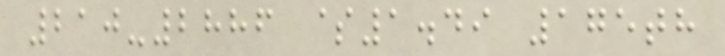210-2886 $1.49 175th
